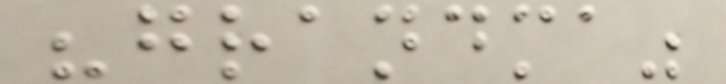"grandma"
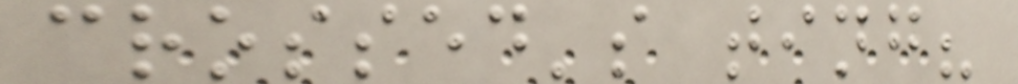crossed's ting?
